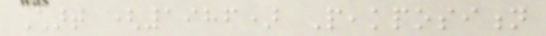Chart (1986) Peakposition
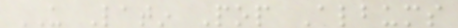US Latin Pop Albums
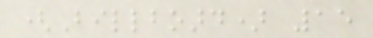(Billboard) 15
